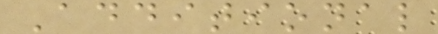Additional
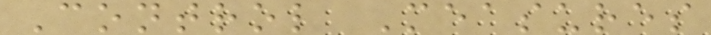Control Measures
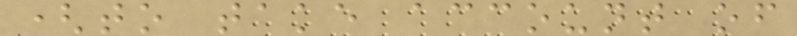(to take account of
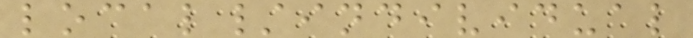local/individual
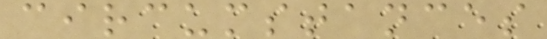circumstances
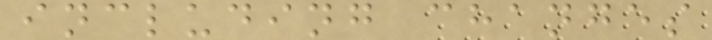including changes
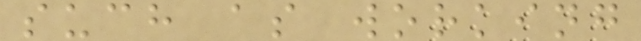such as working
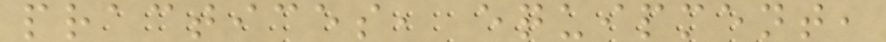practices, equipment,
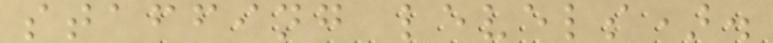staffing levels).
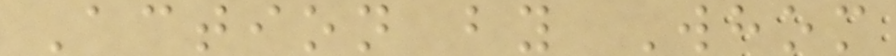Action by Whom
